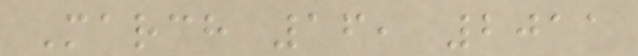March 16, 2011
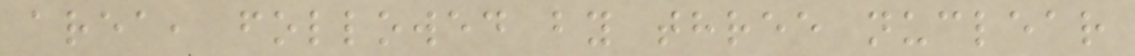area, followed by three nuclear
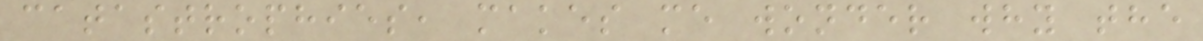catastrophies, makes me wonder why the
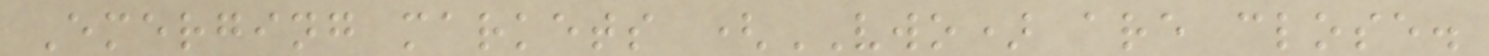Emerging markets (VWO) are close.
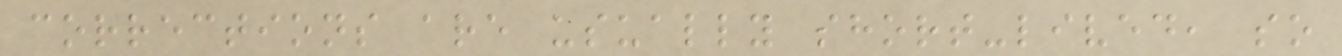corrections are usually short-lived, so
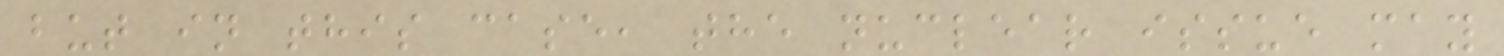but in this case, the nuclear issue may
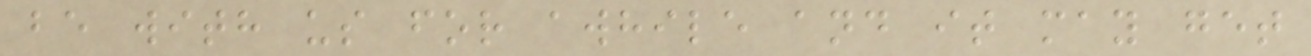be with us for awhile and it may get
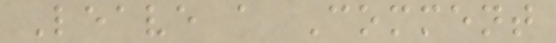Leave a Comment
